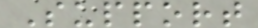Support
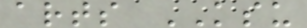arts KSU
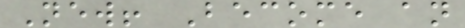New! Become an
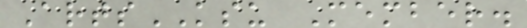ArtsKSU Member.
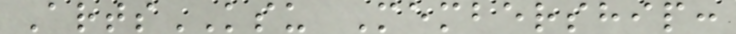ArtsKSU Membership:
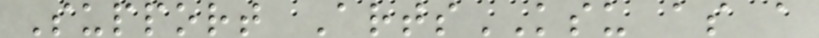Support ArtsKSU as a
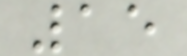15
